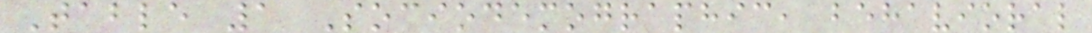Table 1 Sociodemographic, behavioral
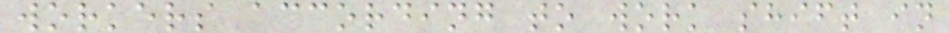workers according to work shift in
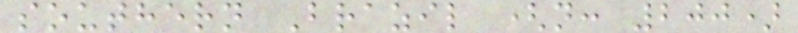southern Brazil (n: 200)
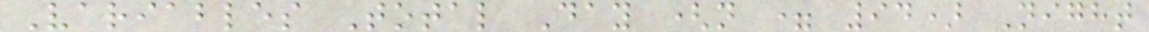Variables Total Day (n = 94) Night
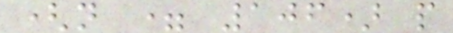(n = 106) p
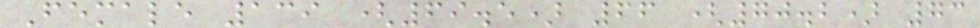Female 139 (69.5) 66 (70.2) 73
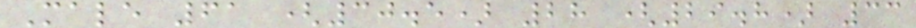Male 61 (30.5) 28 (29.8) 33
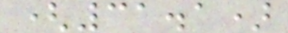(31.1)
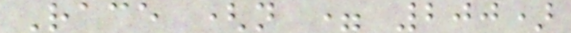Race (n = 200)
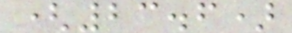(23.6)
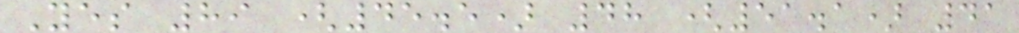Yes 89 (45.5) 48 (51.1) 41
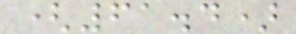(61.4)
